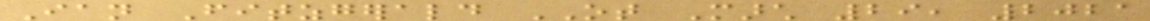Ian Fitzgerald OT March 29, 2021
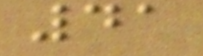41
